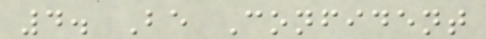4. Be Confident
